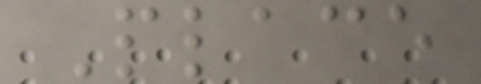Place
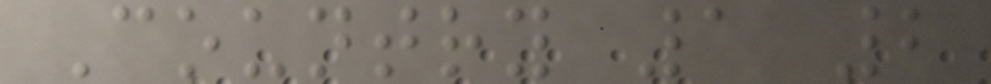Country 1 2
